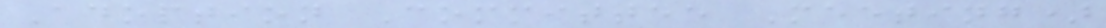Adoption Committee Meeting)
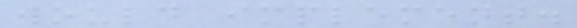would implement.
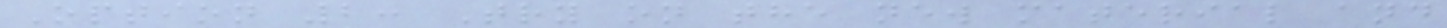Option 2: Try on the new material and
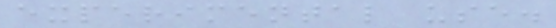experimental use.
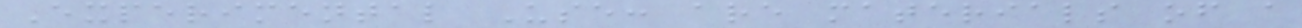Experimental Use: are materials of a
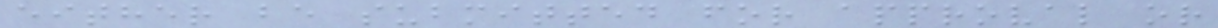either be submitted for approval or
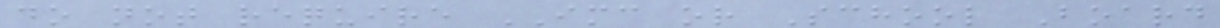do not require IMC or School Board
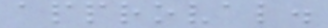approval.
